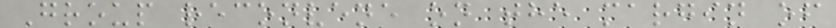Group reconvene on the margin of
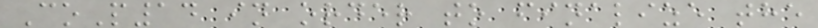CoP14 in order to finalize the
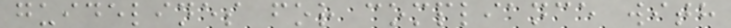guidelines for compliance with
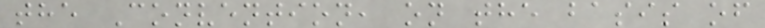the Convention, on the basis of
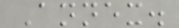Annex.
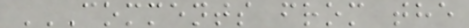COMMENTS FROM THE
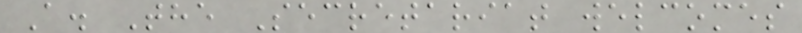A. The Secretariat welcomes
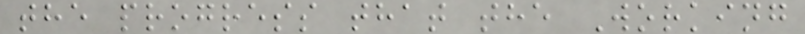the progress that the Working
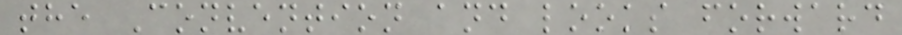the Convention and looks forward
